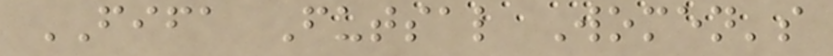FIFA Futsal Women's
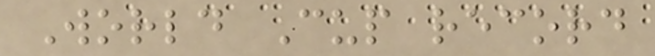World Cup record
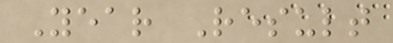Year Result
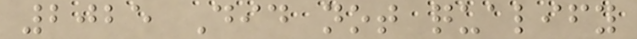2025 Did not qualify
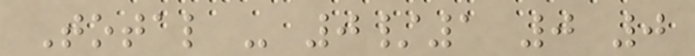Total - 0/1 0 0
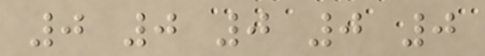0 0 0 0 0
